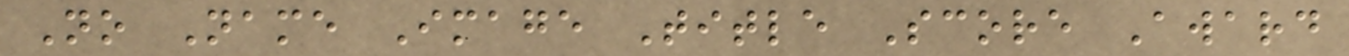No Name Image Title Score Award
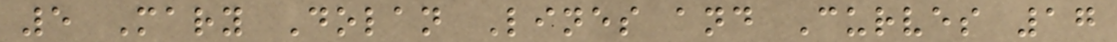5 Mary Dolan Lines and Curves 17
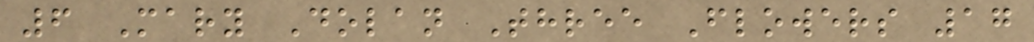6 Mary Dolan Three Flowers 17
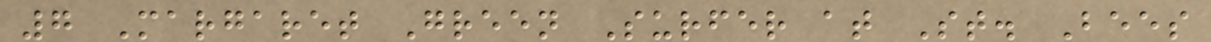7 Margaret Green Surfer at St. Bees
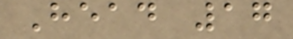Head 17
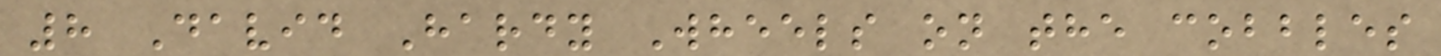8 David Hardy Wheels on the cobbles
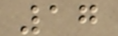17
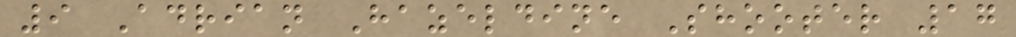9 Adrian Hazeldine Shooter 17
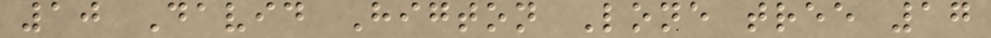10 David Higton Lone tree 17
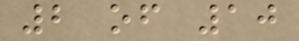2 of 10
